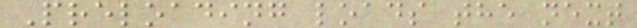Preloading loads the next
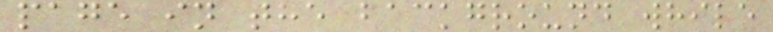page in the background while
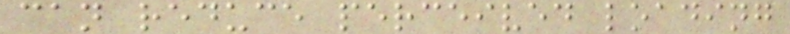can reduce perceived loading
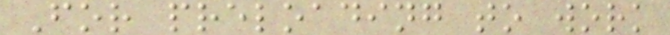For preloading to work
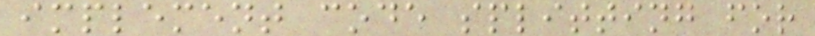implement code splitting for
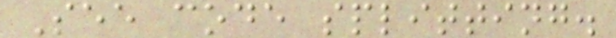See code splitting.
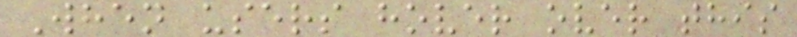When users hover over this
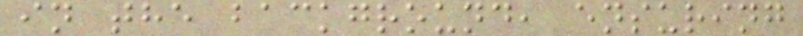in the background, ensuring
